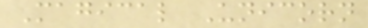Magical Unicorn
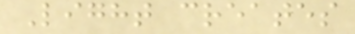Light creates
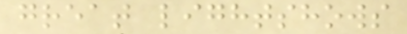great lightshows
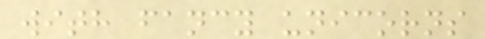with fancy unicorns
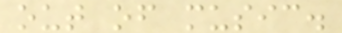out of music.
